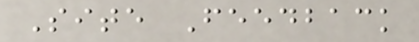Site Feedback
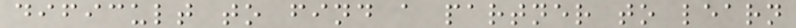dificult to find a partner to learn
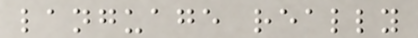language really
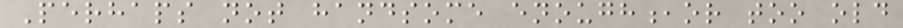Perhaps not handsome enough,or too old
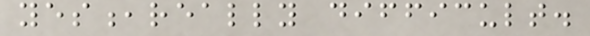yes,really difficult.
